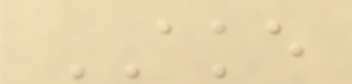AKE
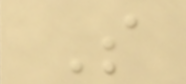S
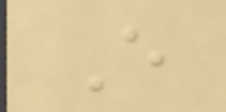E
